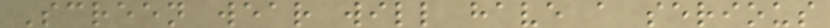Screen wear will have a serious
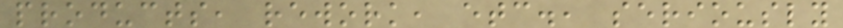products, rework, etc., seriously
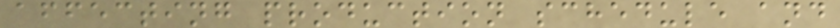affecting production schedule and
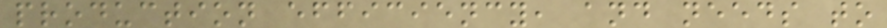production efficiency, and needs to
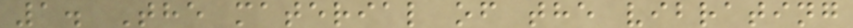1. The material of the vibrating
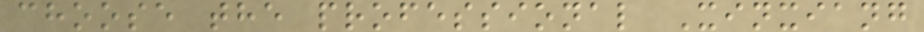choose the professional Xinxiang
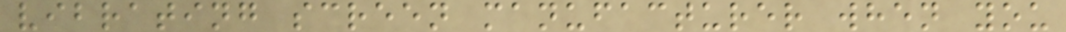vibrating screen manufacturer when you
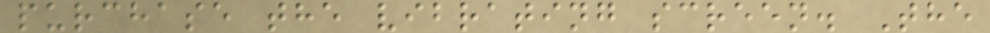purchase the vibrating screen. The
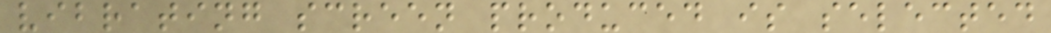vibrating screen produced is selected
